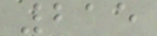215
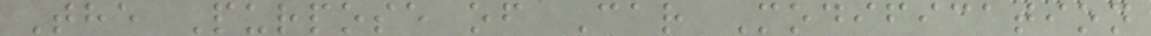The Purpose of Car Modification
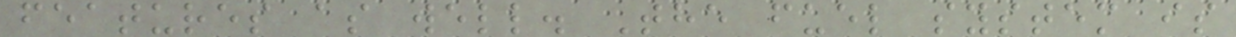features as well. The fuel system is
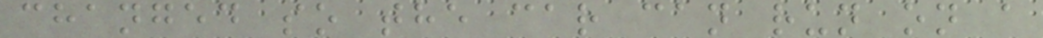changed so the car can run on a
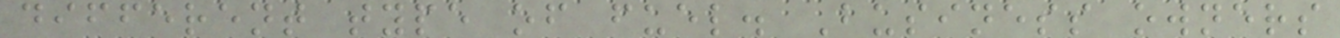different type of fuel. Business owners
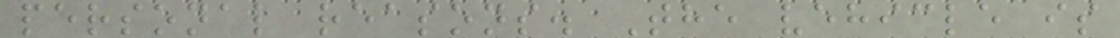personal reasons. The vehicle is
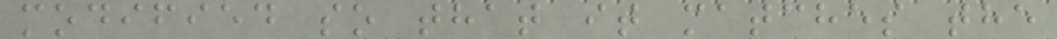modified so that it matches the
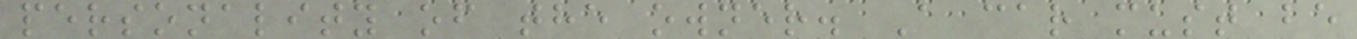personality of the owner. A car must be
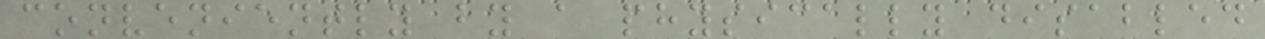conveniently by a physically disabled
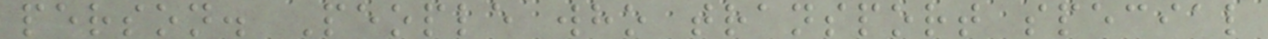person. People who transport special
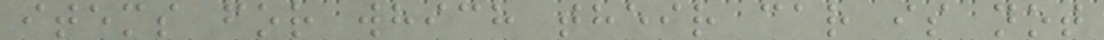items for which their car is not
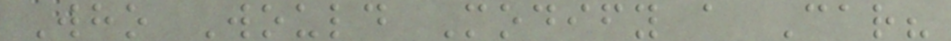Who Would Modify a Car?
